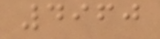4960
